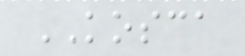KOSCA
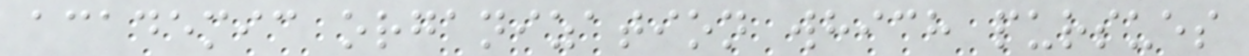academic organization which pursues
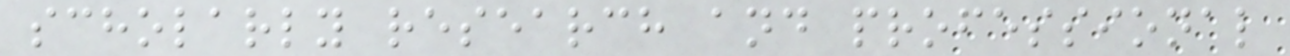scholarly research and professional
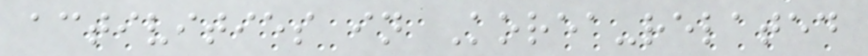activities in Korea-related
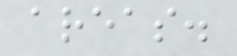areas.
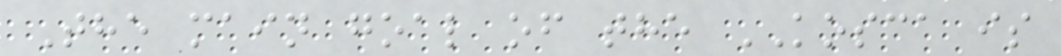The main goal of the KOSCA is
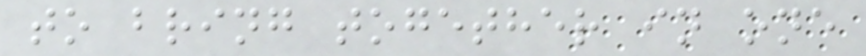to bring together in one
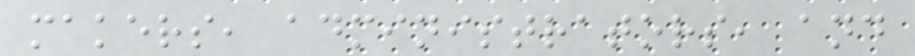makers, administrators, and
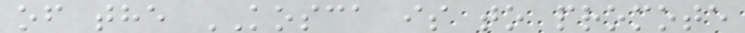of the KOSCA is to promote
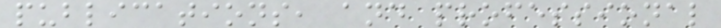publications, and professional
